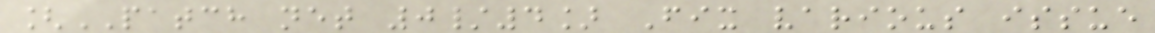[PATCH net 0/4] Fix various issue
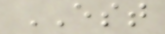EST
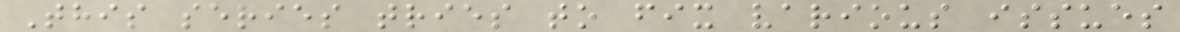This series tries to fix various issues
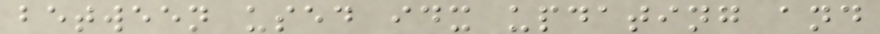between used idx updating and
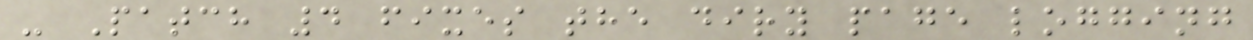- Patch 4 fixes the diry page logging
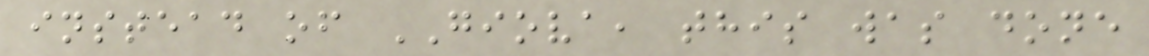instead of GIOVA, this was done
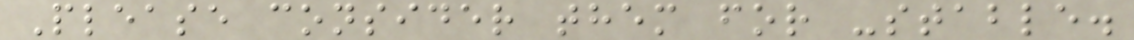Please consider them for -stable.
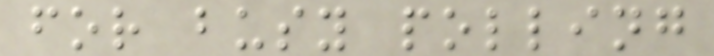for busy polling
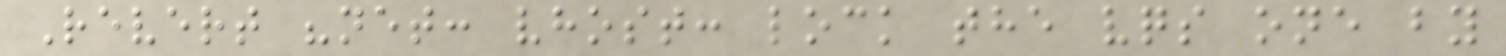Revert "net: vhost: lock the vqs one by
